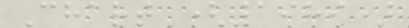Chart (1989)
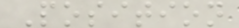Position
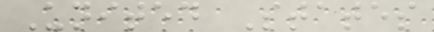United States
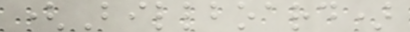(Billboard)
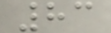83
